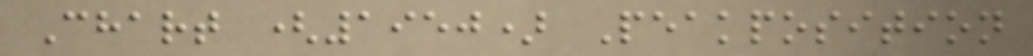Chart (1950) Peakposition
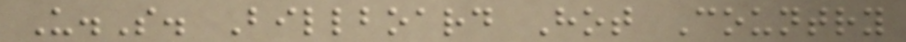U.S. Billboard Hot Country
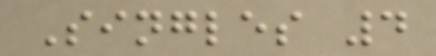Singles 4
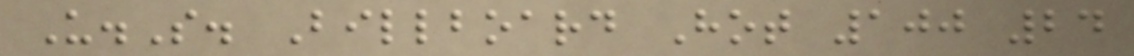U.S. Billboard Hot 100 24
